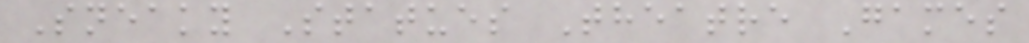Sneaky Statues Theatre Games
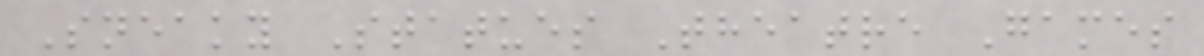Sneaky Statues Theatre Games
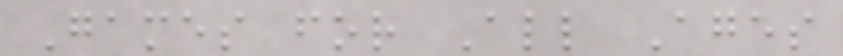Games for All Ages
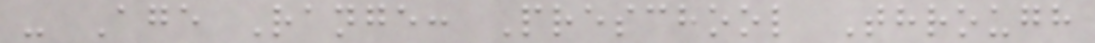- Age Range: Preschool Through
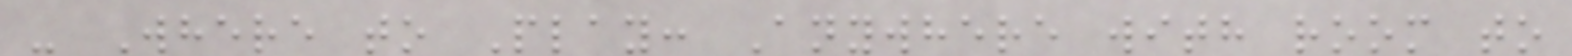- Where to Play: Anywhere with room to
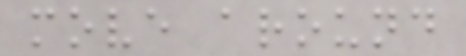move around
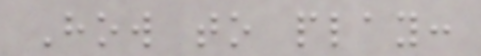How to play:
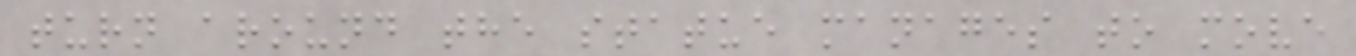turn around the statue manages to move
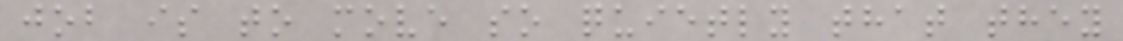job is to move so quietly that they
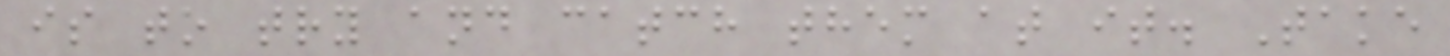is to try and catch them at it. Take
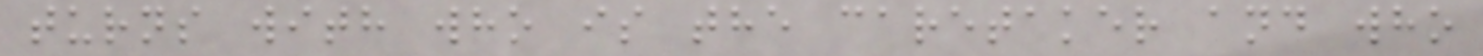turns with who is the caretaker and who
